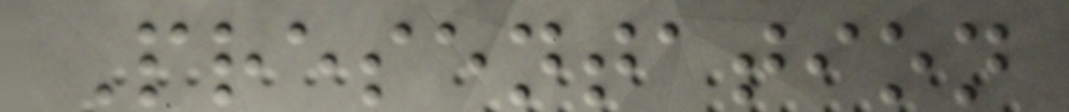Presentation
